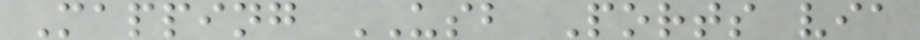Mapping USB Ports via
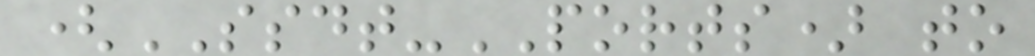(SSDT-PORTS) to
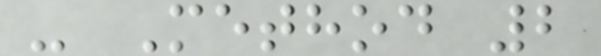- Method 2
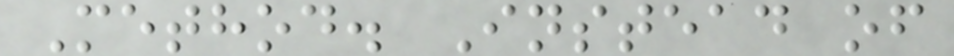Method. Instead of
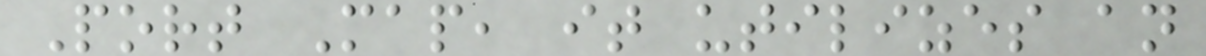Port Map, it utilizes an
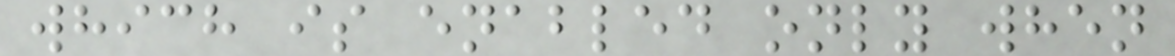which is enabled only when
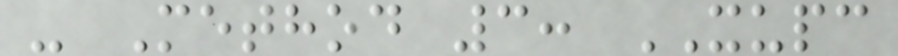- Method 3: XUPC
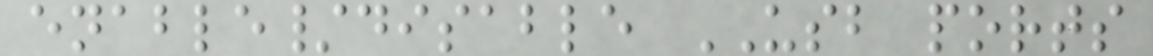enable/disable USB ports
